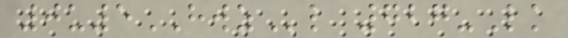0u5HWZl 727-Lk
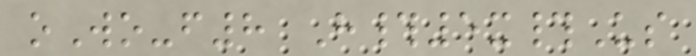oWo-f8 H#5x#Us
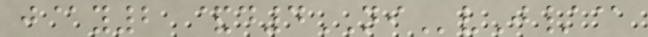j@y2 &d4NIvJ/@
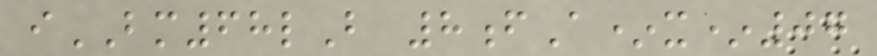iBM68lB 8fA*x*07
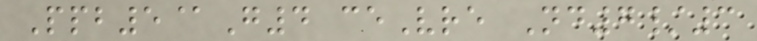Ppb5@G4 ceVre Nd7/3
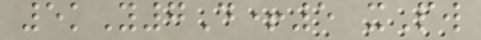5kY7D+5 xPw
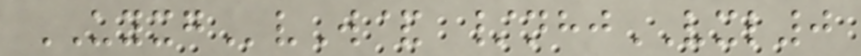UYXGvW& /nhjVXL0
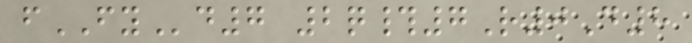fFYd7 2q#7R0D8
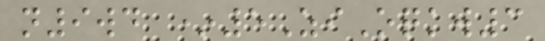n9wd *5ZiOqkw3
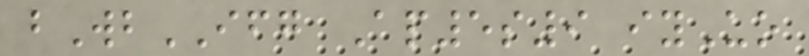bWbIFG Ap5s9 iyUo
